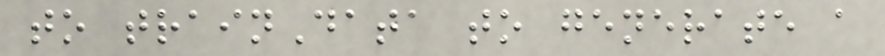to trainData to generate a
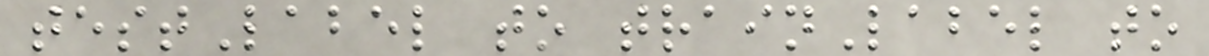testLabel to trainLabel to
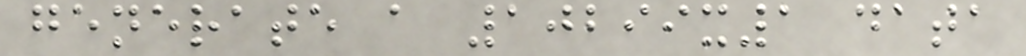generate a 10299x1 data
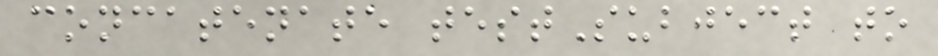concatenate testSubject to
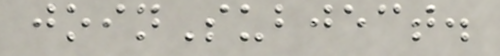joinSubject.
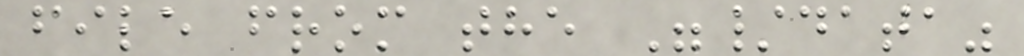file from the "/data"
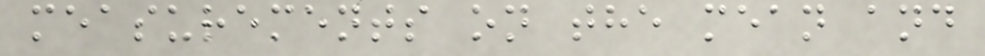measurements on the mean and
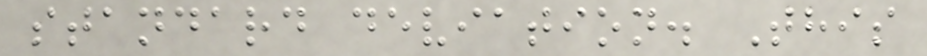standard deviation. This
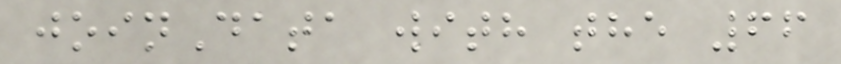joinData with the 66
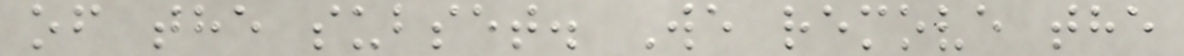of the subset. We remove the
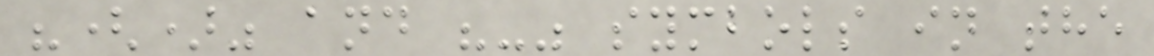"()" and "-" symbols in the
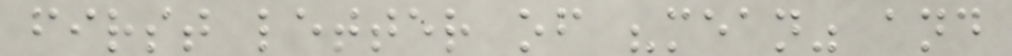first letter of "mean" and
